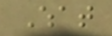What
